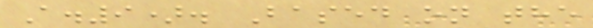A.9). Based on the
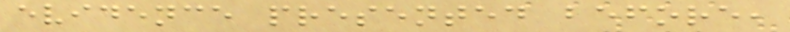evidence presented before,
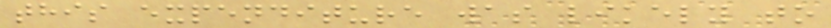this expenditure was likely to
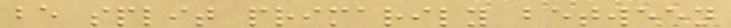be split primarily between
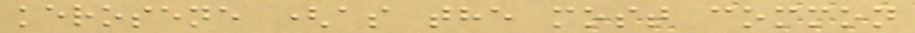kerosene (as the most common
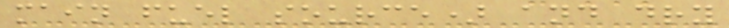main fuel source) and dry
